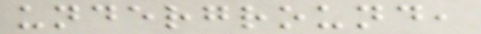underground,
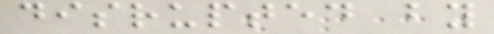disrupted by
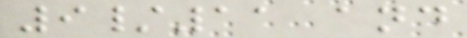9/11 and
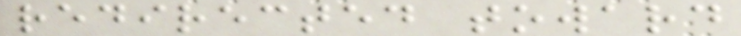redirected toward
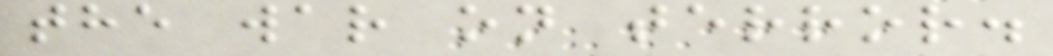the war on terror.
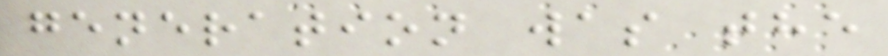generation was the
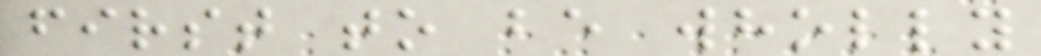first to be wholly
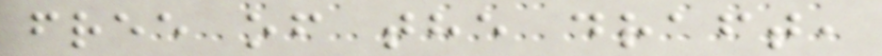free of the draft,
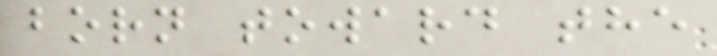born toward the
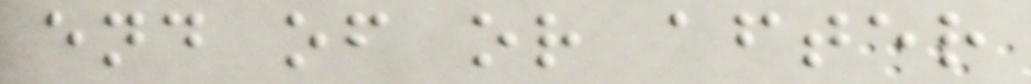end of or after
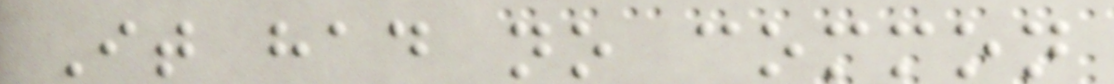It had no common
